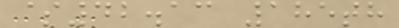$42.13 185th
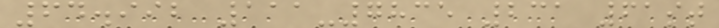64.992 111-7835 231 61st
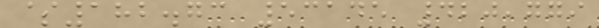$182.73 53145 420,779
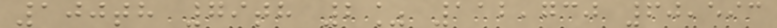100th 79th 2% 112,730 60,593
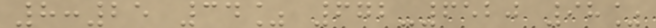8:25 34% 672-6520 98%
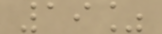19%
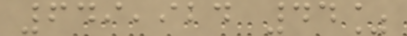649,924 44%
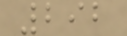292
